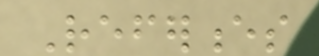References
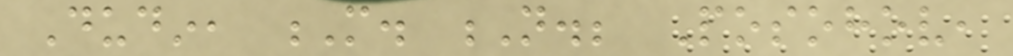Dudin, M. N.; Posohov,
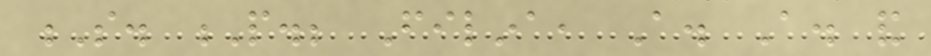S. P.; Filina, A. A. and
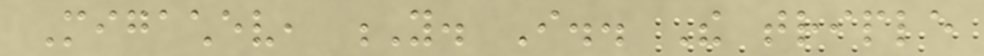Migachev, Y. I.. The triple
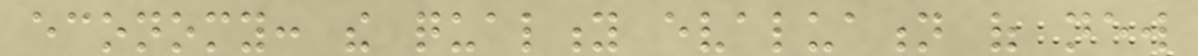economy: the quality evaluation of new
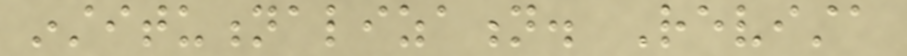institutionalization. Revista
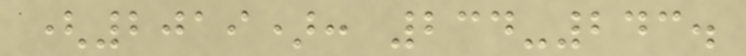(2019): 234-243.
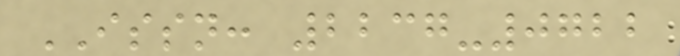ISSN: 2237-0722
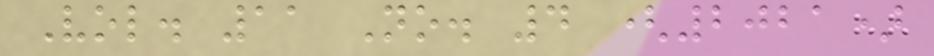Vol. 11 No. 4 (2021)
